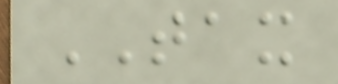TAX
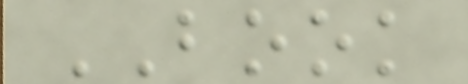BOOK
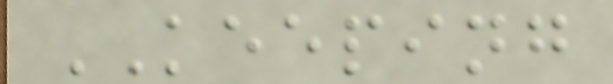KEEPING
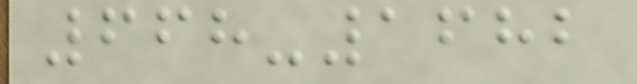668-1682
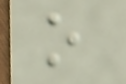o
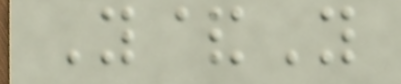Y&Y
